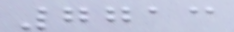7713
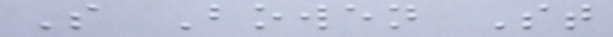S Bowen St
